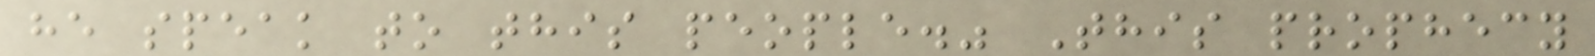he speak to this people." This prophecy
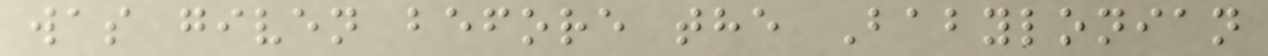was given before the Babylonian
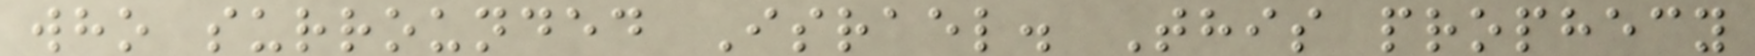who surrounded Israel. This prophecy
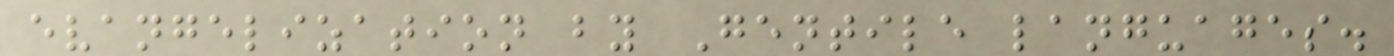evangelization by Gentile languages.
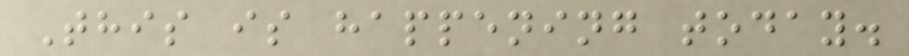This is happening today.
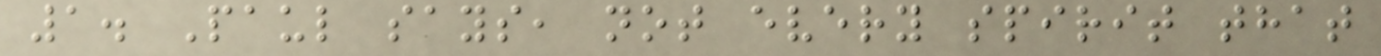1. Paul says, not every spirit that
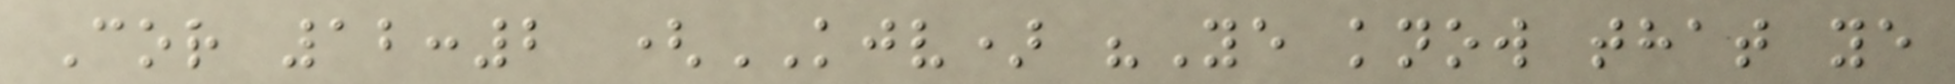Cor 12:2 (KJV) "Ye know that ye
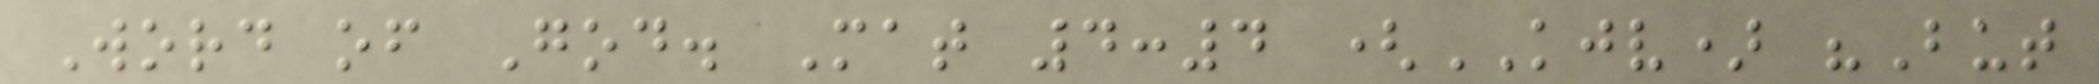Word of God. Mat 4:4 (KJV) "But
